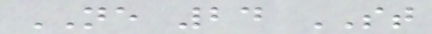NE 24 ST
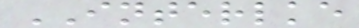INTERLKE
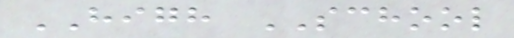HIGH SCHOOL
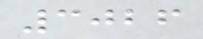3026
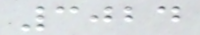3024
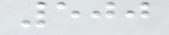500
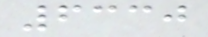6330
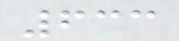633
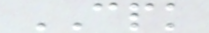CPK
